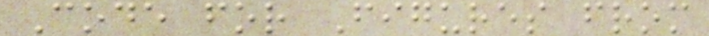Code for Figures from
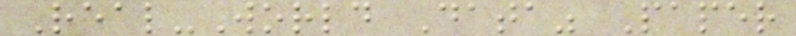Real-World Data" Paper
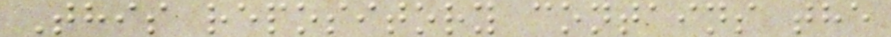This repository contains the
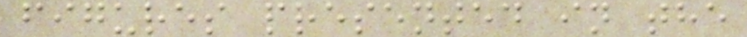figures presented in the
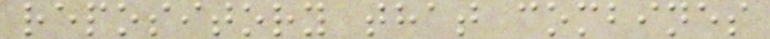repository that combines
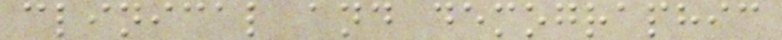clinical and demographic
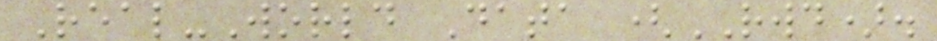Real-World Data (RWD).
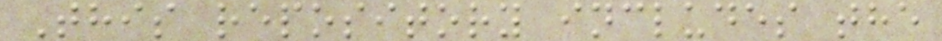This repository includes the
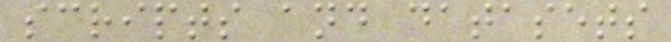scripts and datasets
